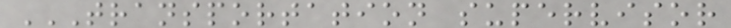TRANSPORTATION SUPERVISOR
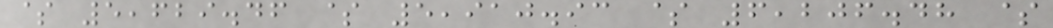$ 5,629.46 $ 5,910.93 $ 6,206.48 $
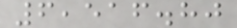6,516.80
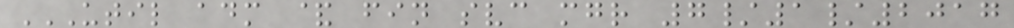UTIL ADM & FIN SVC MGR 7/1/2017
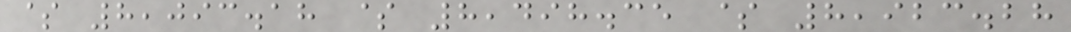$ 8,093.18 $ 8,498.35 $ 8,923.28
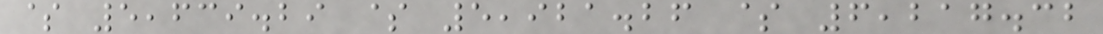$ 5,639.29 $ 5,921.26 $ 6,217.32
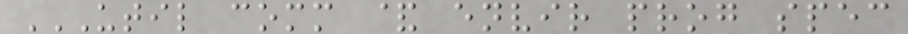UTIL COMM & ENVIR PROG SPEC
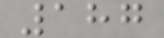187
